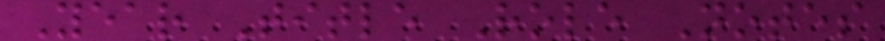Year Title Role Notes
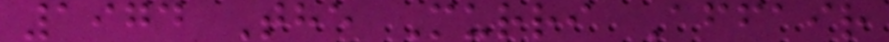1974 The Murri Affair
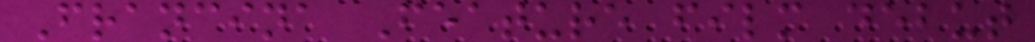Francina Feature film debut
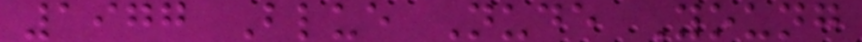1977 Blue Nude Young
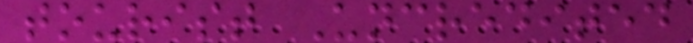tourist Uncredited
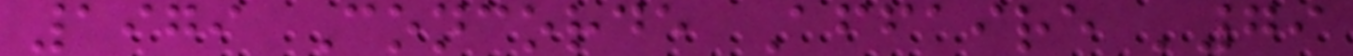1979 Concorde Affaire '79
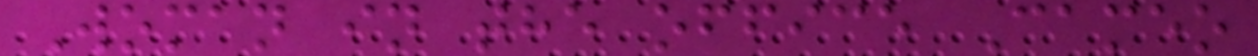Woman in the office Cameo
